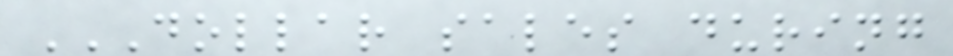DOLLAR SALES DURING
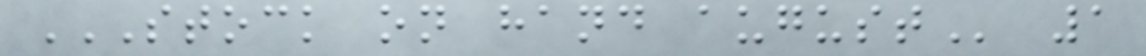STOCK ON HAND AUGUST 1
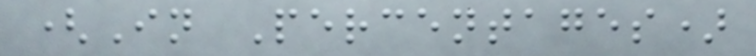(In Percentages)
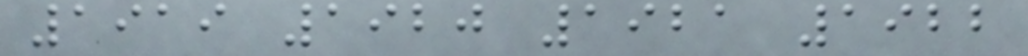1919 1920 1921 1922
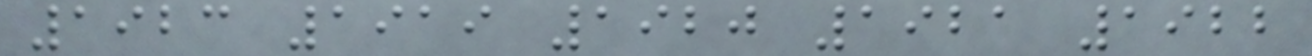1923 1919 1920 1921 1922
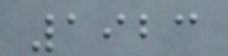1923
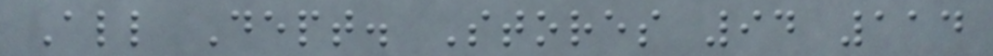All Dept. Stores 94 114
